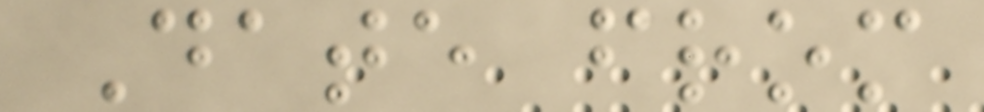Date from
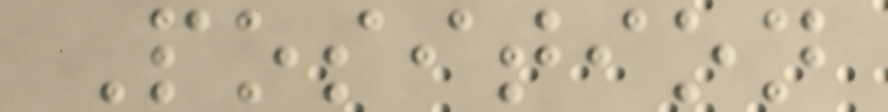Position
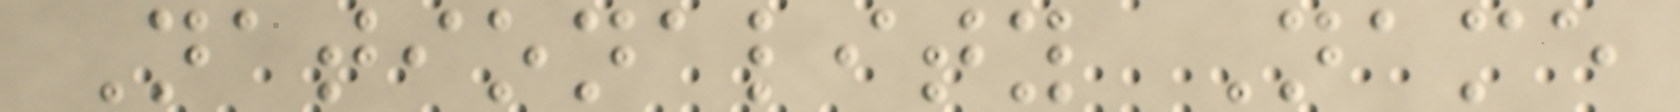Nationality Name
